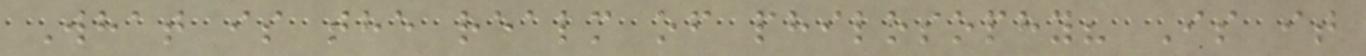What is the realm of philosophy? Is it
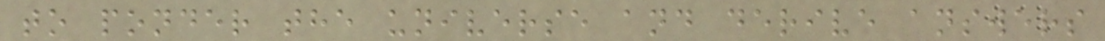to ponder the universe and derive answers
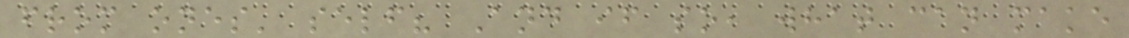from ones' self? And if so, what can make
